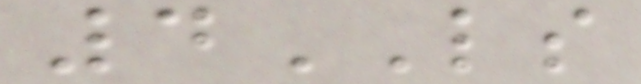4LS
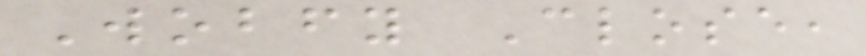Wobfy Close,
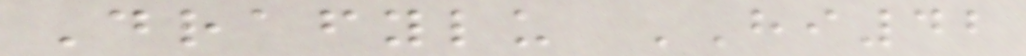Drafylu HI42
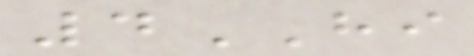4HI
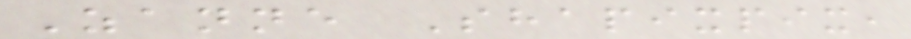Zanne Shapixpix,
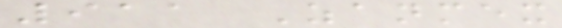911 Zanmex
